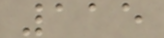115
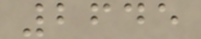2645
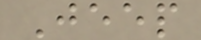Jeep
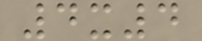4x4
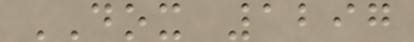DOX 1297
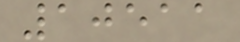10511
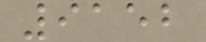9152
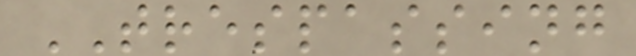TRESPASSING
